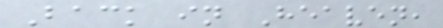Back in Heaven,
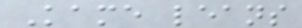Kame leans
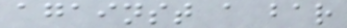against a bar
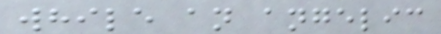while an angelic
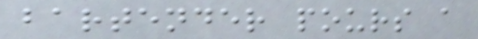bartender pours a
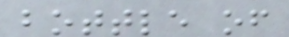bottle of
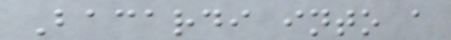Bacardi into a
